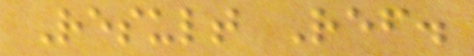Result Ref.
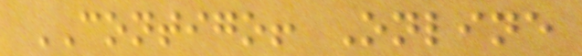CONTIGO! Online
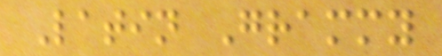Latin Grammy
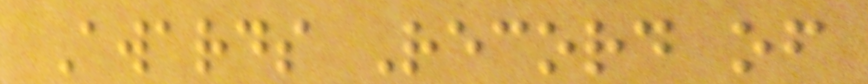Awards Record of
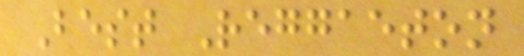Best Reggaeton
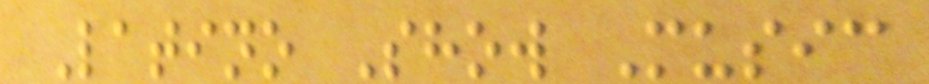Latino Show Music
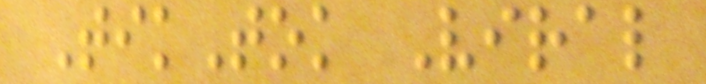TikTok Viral
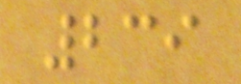239
